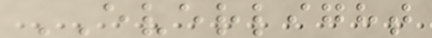EVERLIGHT
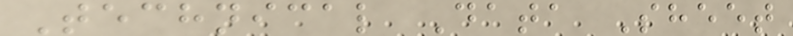Technical Data Sheet
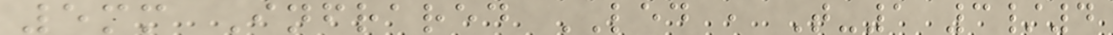5mm Infrared LED , T-1 3/4
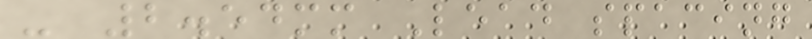- 2.54mm Lead spacing
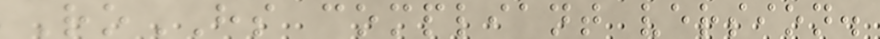RoHS compliant version.
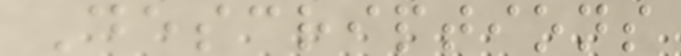Descriptions
